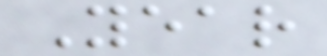Year
